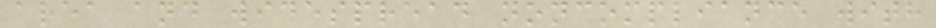area and widespread noncompliance with
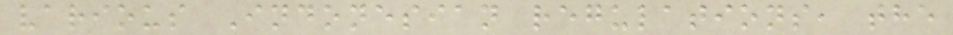various Indonesian regulations, the
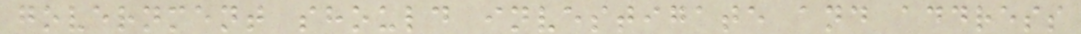government should investigate and address
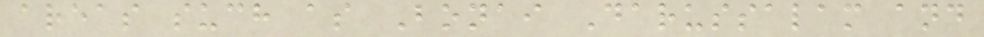areas such as Bonai Darussalam and
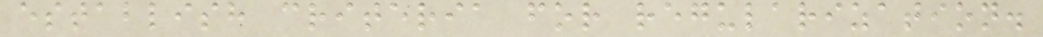establish criteria for regularization.
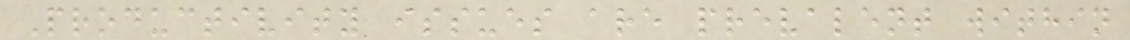Productivity issues are prevalent within
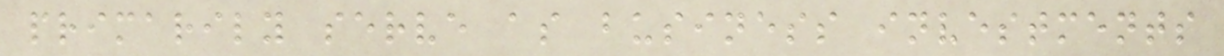primarily serve as business investments
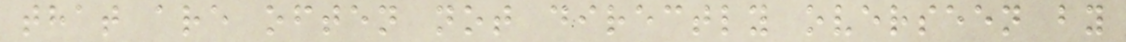that are often not directly overseen by
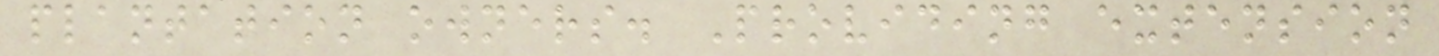plantation owners. Providing extension
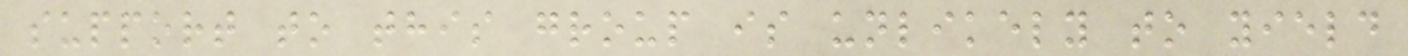support to this group is unlikely to yield
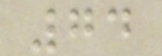74
